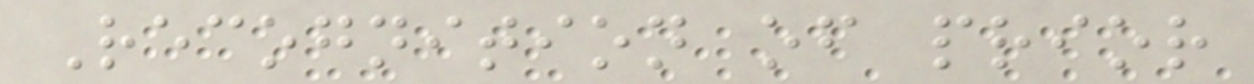Recognition of prior
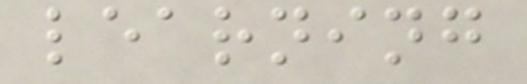learning
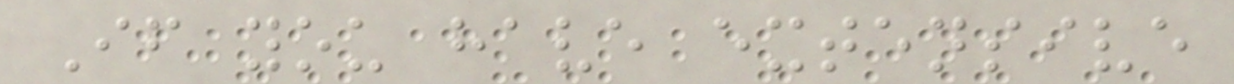If you have extensive
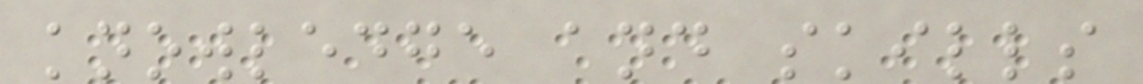knowledge and skills
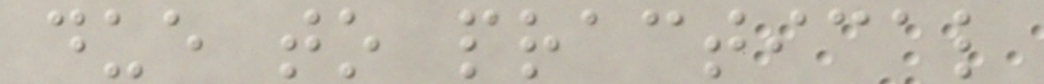due to practical
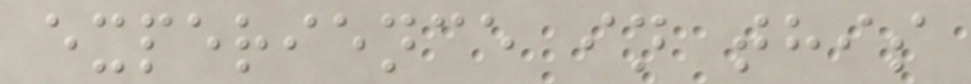experience in this
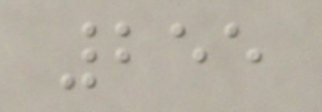255
